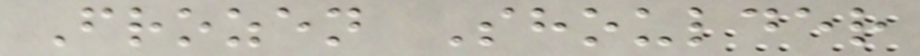Frozen Shoulder
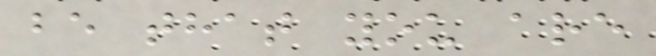be that you are
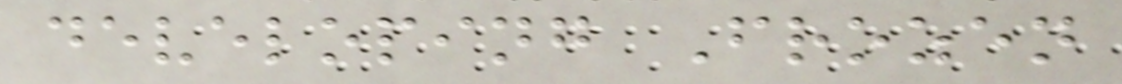developing Frozen
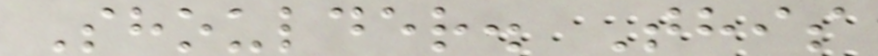Shoulder. This
